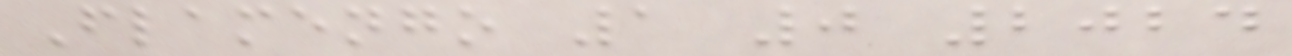Flamengo 1 0 2024
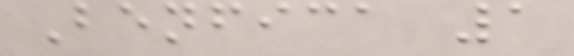Benfica 1
